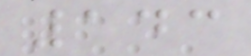143
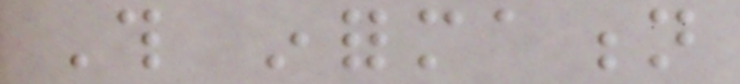This information
